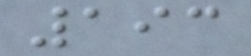193
